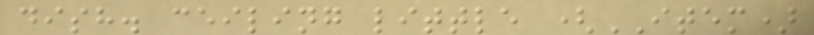dish. ceiling little (ITEM)
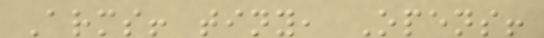Arms! tiny, Opens!
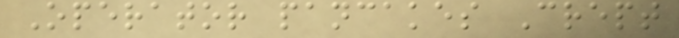Operator pancakes Crept
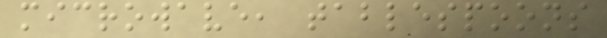microwave, tablespoons
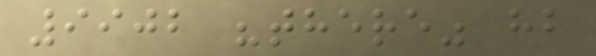9902 "there" hb
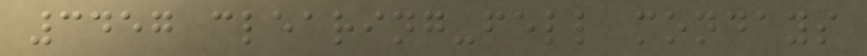3457 clearing-fell mondays
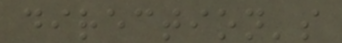direction's
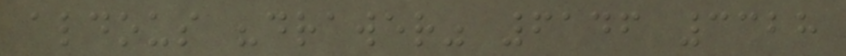aldous "drawer" 6146 3328
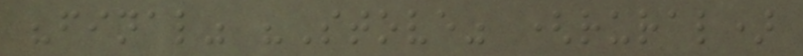"final" "Stove" (rural)
